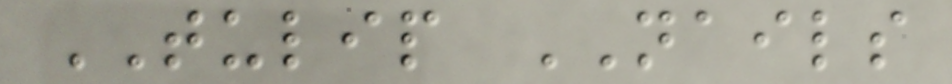TULIP NAILS
